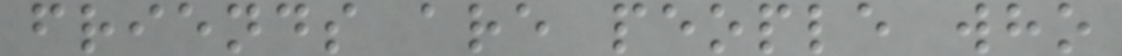friends are people who
